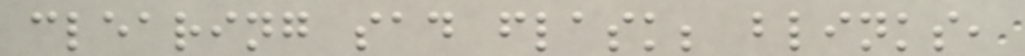clearing sad flask; blinks,
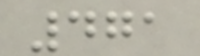471
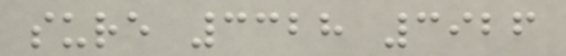sure 3328 3926
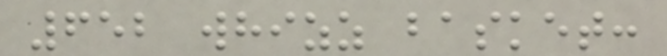652 whizz basket:
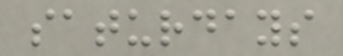saturdays
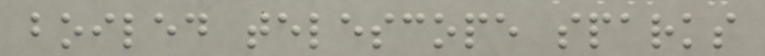boiled telescope sparks
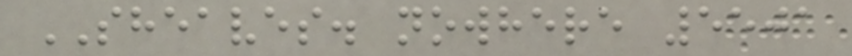SHEAVES. nowhere 5501
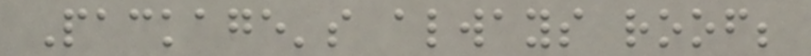Package's always roof;
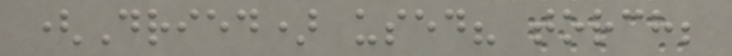(Dried) used? torch;
